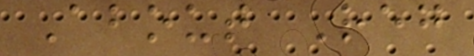About Reg
